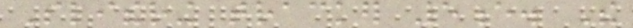Slithering tracker 5e. The
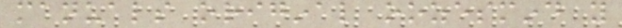manuals original oozesmind you
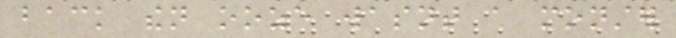back then ooze wasnt a monster
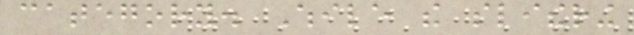category. While the slithering
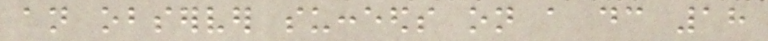an observer succeeds on a dc 18
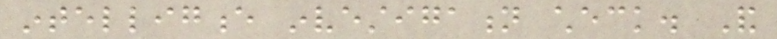intelligence investigation check. And
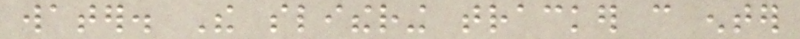water. The slithering tracker can enter
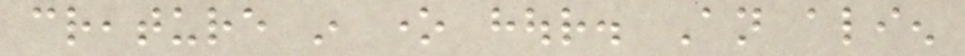creature in one hour. An alien
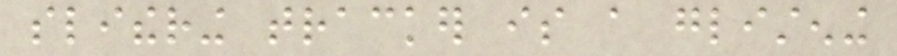slithering tracker is a glistening
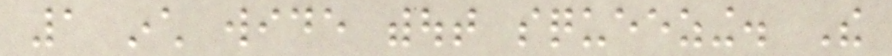1 inch wide without squeezing. The
